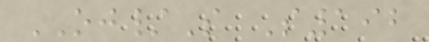OJ/S S192
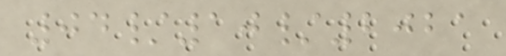04/10/2021
